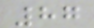87
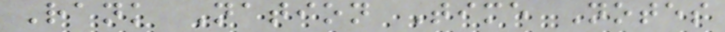Rank Nation Time Notes
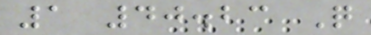1 40.23 Q
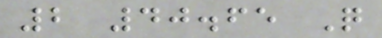2 40.65 Q
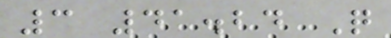3 41.24 Q
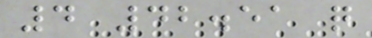4 42.51 q
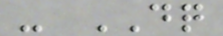- DQ
